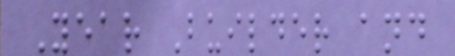Year Builder and
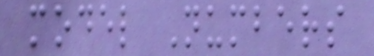model Numbers
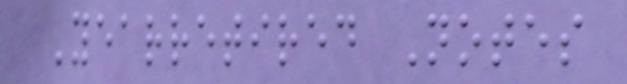Yearretired Notes
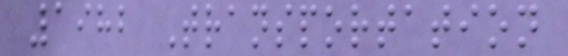1982 Transportation
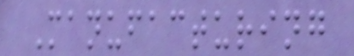Manufacturing
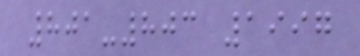801-803 1997
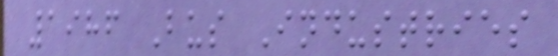1986 Bus Industries
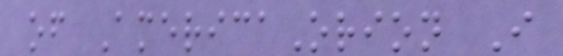of AmericaOrion I
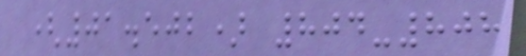(01.502) 804-808
